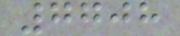7708
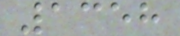1358
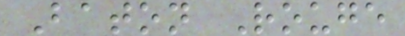Baton Rouge
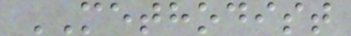METHODIST
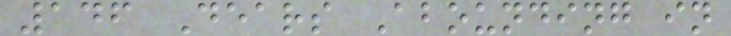146 Dears Abounding in
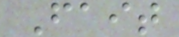Fait
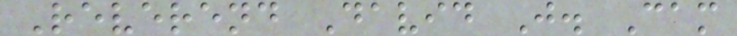Reverend David J. Cam
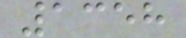1358
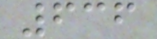636
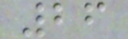26
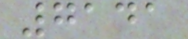7141
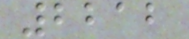2212
